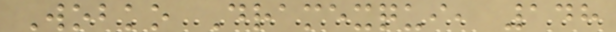Wobko Dramexqui, 148
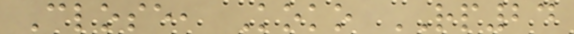Close, Koko RP24
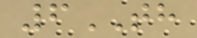6TH
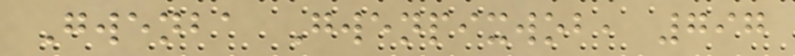Gwenba Gwenpixwob, 797
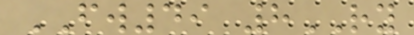FW49 8RY
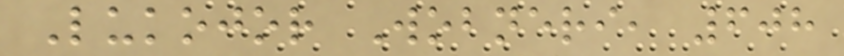Lukojor Wobneri, 608
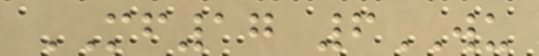MF17 6WU
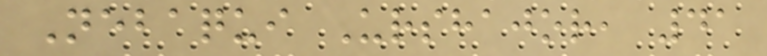Nebaqui Urshajor, 41
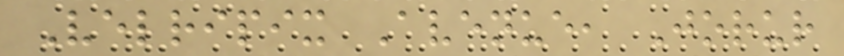Velripix Avenue, Jorur
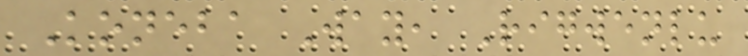Koneba Way, Rigwenlu
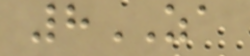8ZA
